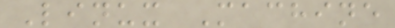Linux Machine
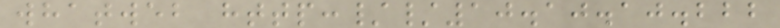whatweb http://10.10.10.222
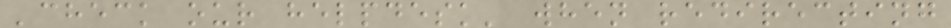'check our helpdesk' when redirecting
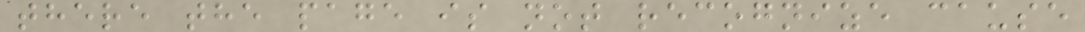there the page is not recognize cause
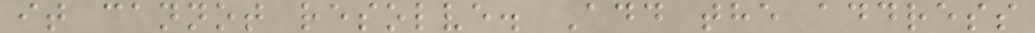it cannot resolve. Add the address
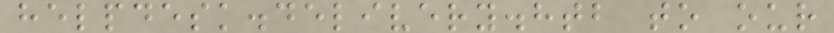helpdesk.delivery.htb to our
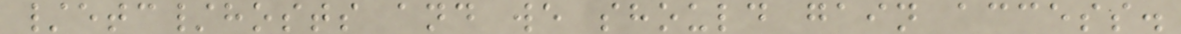/etc/hosts and we should gain access.
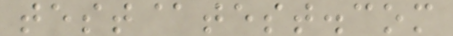test@test.com
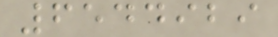6544929
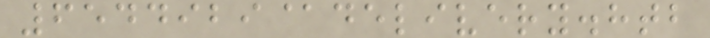6544929@delivery.htb
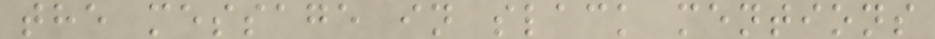the message in slack mentions
